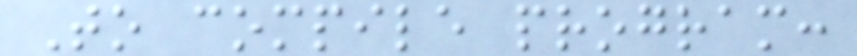To compile program:
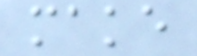make
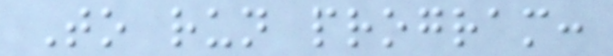To run program:
